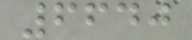6640
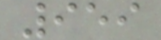959
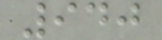940
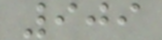909
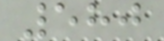580
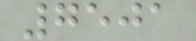7501
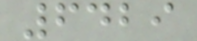6429
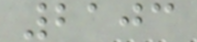2103
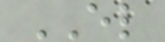EL
